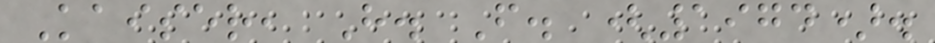Kaiser, H. F. (1974).
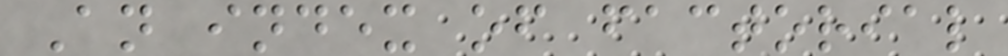An index of factorial
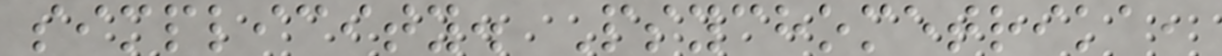simplicity. Psychometrika,
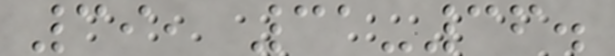39, 31-36.
